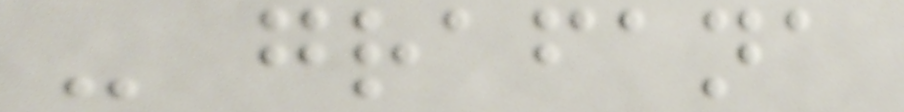- grafana
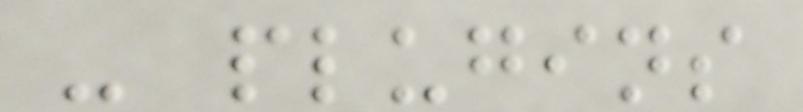- plugins
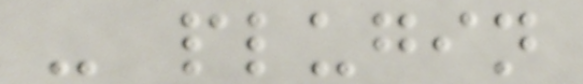- plugin
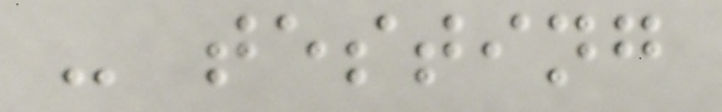- testing
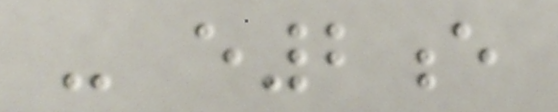- e2e
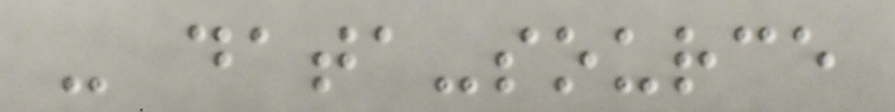- data-source
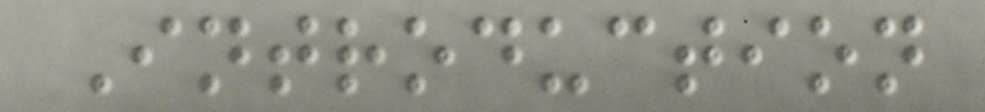Introduction
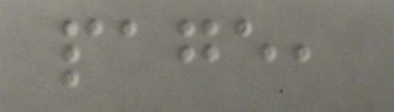page,
